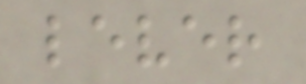lever
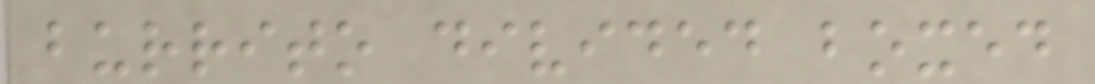burrito divided boxed
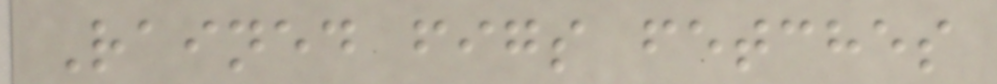Rained figs fetches
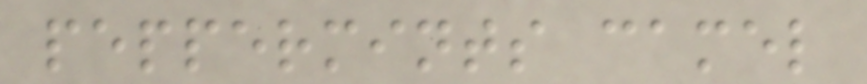peppermints camel
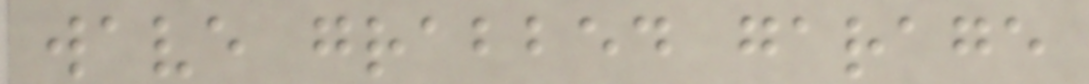wave grabbed garage
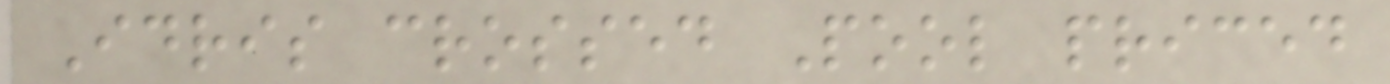Idris crossed Pool priced
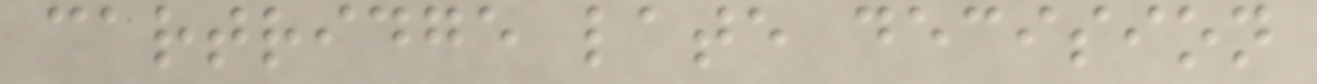cartridge late decision
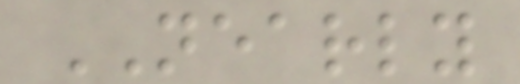NEARLY
